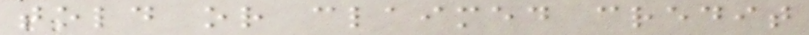told or claimed credit
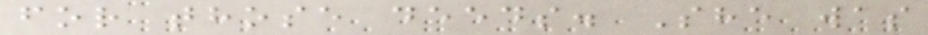for those deeds. She was
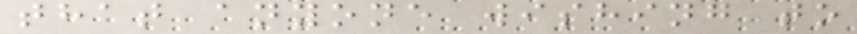that anyone wishing to
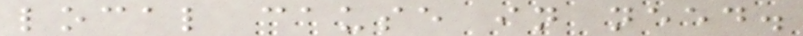local cause in need.
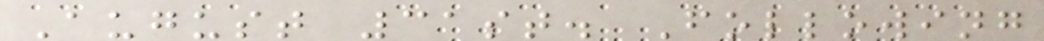August 31st. Following
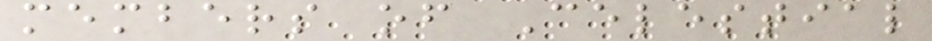members of Celestial
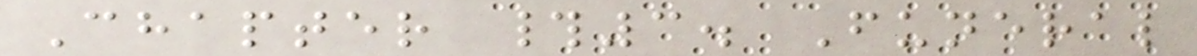Chapter #3. Funeral
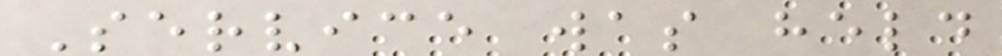Service was held
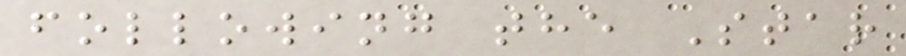following the Star
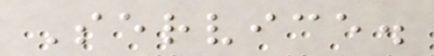Service.
